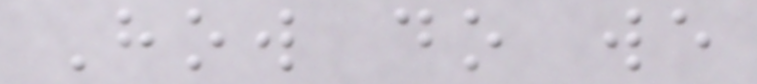How do we
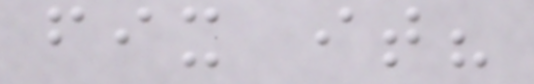fix it?
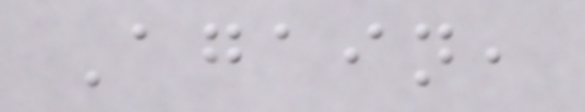Again,
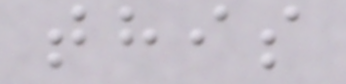this
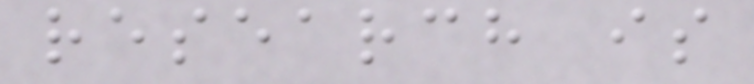research is
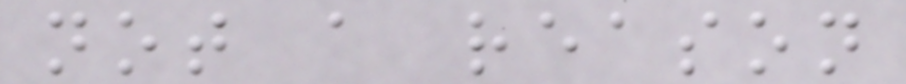not a reason
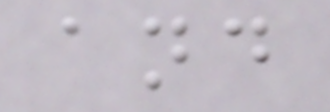and
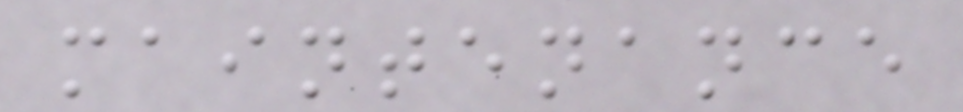maintenance
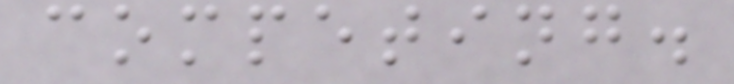competing.
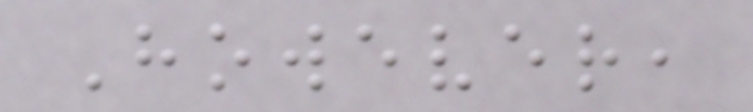However,
